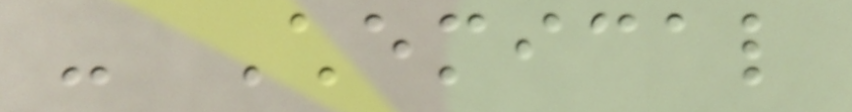- Chemical
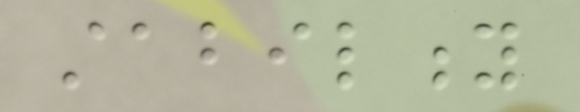stability
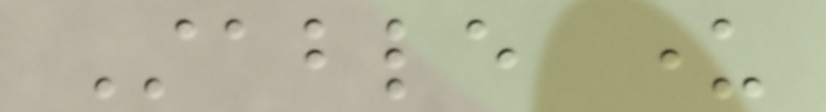Stable under
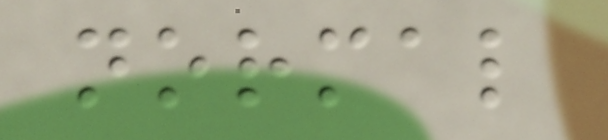normal
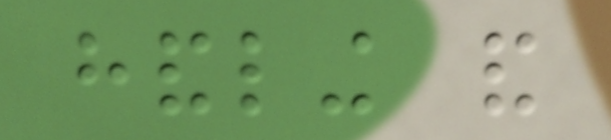handling and
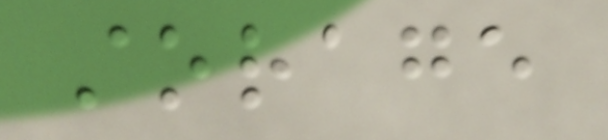storage
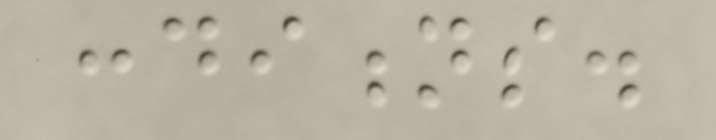conditions.
